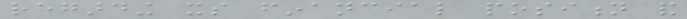regarding its financial position and
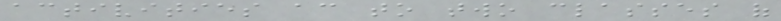activities according to two classes of
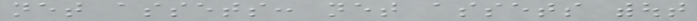net assets: net assets without
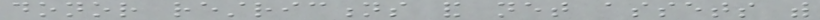donor restrictions and net assets with
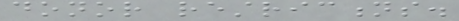donor restrictions.
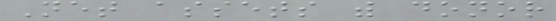Net assets with donor
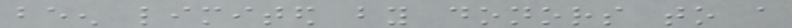been limited by donors to a
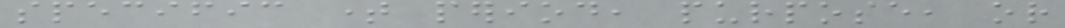specific time period, purpose, or
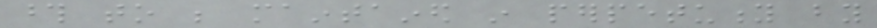those to be maintained in perpetuity by
